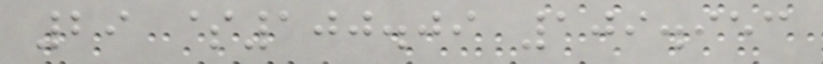29 $100.09 109.953
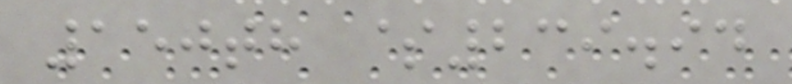150th $239.94
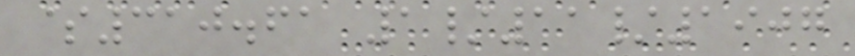$310.61 1/11/1907
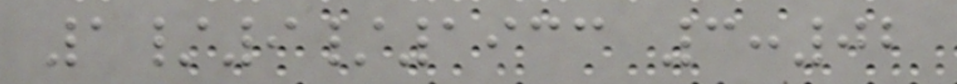1/9/1933 3:02
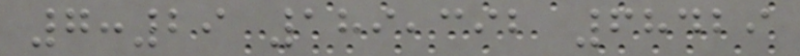7:29 189,392 68429
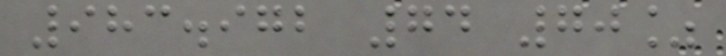983.972 74 70%
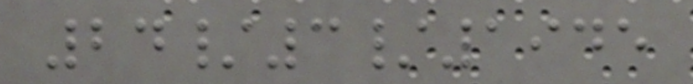24/3/1945
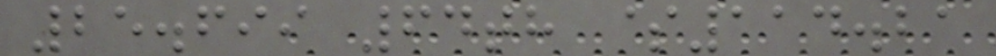25.699 64th $114.21
